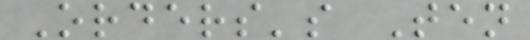Orders's Ten
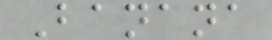Banana
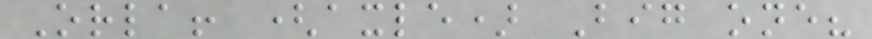Orla! (axle) Big one?
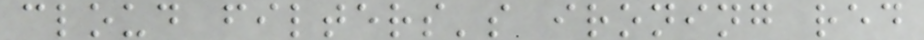cloud filters's ironing red
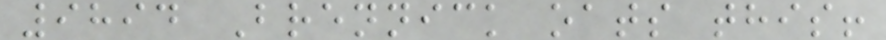9894 Brennick oats this!
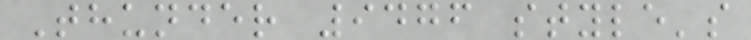Thunder 9476 style's
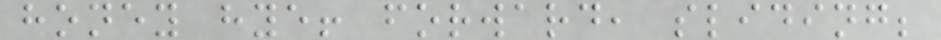honey hye! forward, sliding;
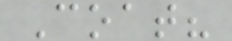Coat?
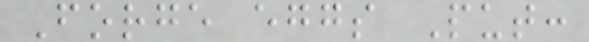Forge eggs Put:
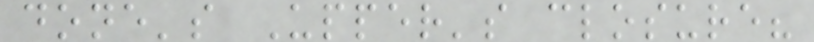done's Upper's closure?
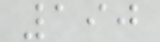190
